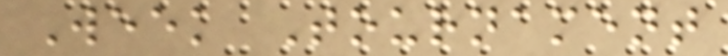Week Tournament
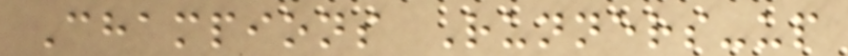Champions Runners-up
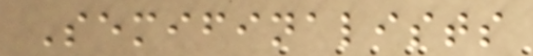Semifinalists
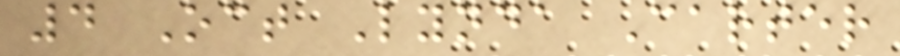4 Oct Lynda Carter
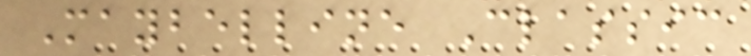Maybelline Classic
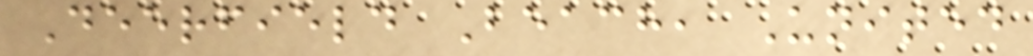Deerfield Beach, United
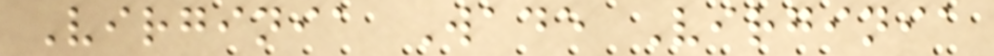Virginia Wade Virginia
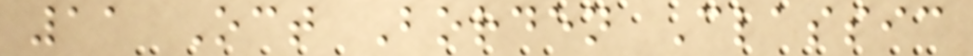11 Oct Borden Classic
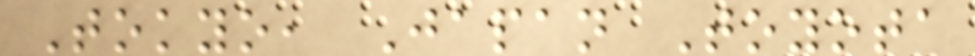Tokyo, Japan Toyota
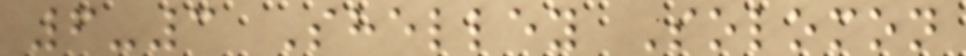6-3 Shelley Solomon
